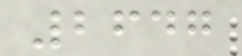2647
